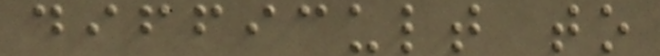difficult to
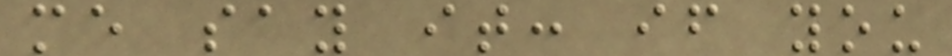me say it: if you
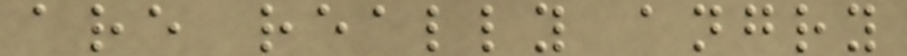are really angry
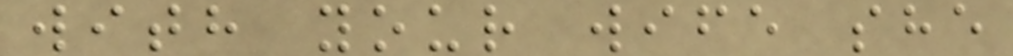with your wife she
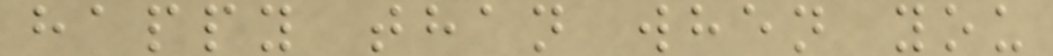happy than when you
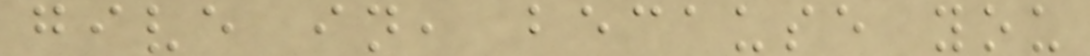give in, because you
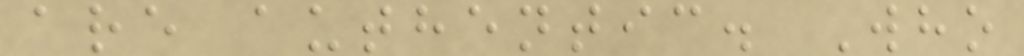are authentic. Who
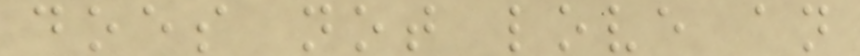does not love an
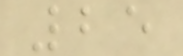25
